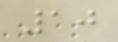10
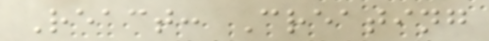React: Creating
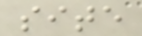site
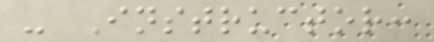- Instructor:
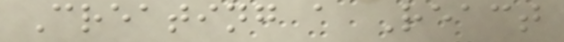Creating a React
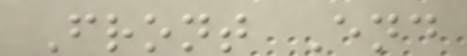Front End
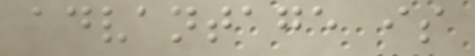advantage is
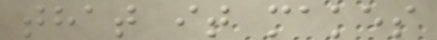that it makes
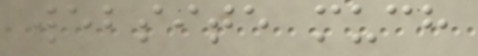website much
